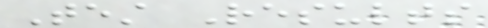Test Results
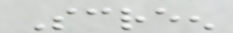Screen
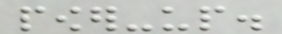power-up.
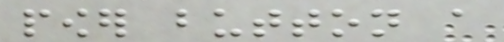power button a
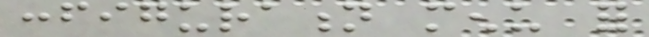configuration menu for
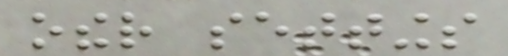other settings
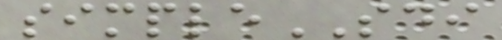simpleSDI
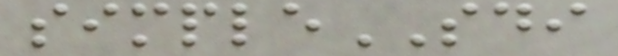simpleSDI
